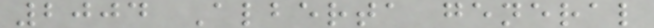2004 Alberta general
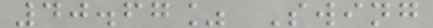40.67% Swing
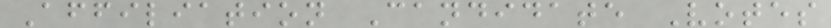Affiliation Candidate Votes
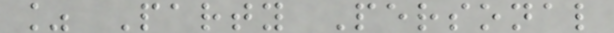% Party Personal
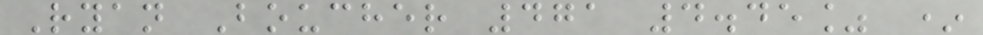Ryan Boucher 471 4.45% *
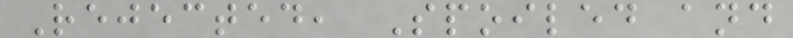Rejected, Spoiled and
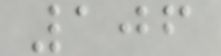106
